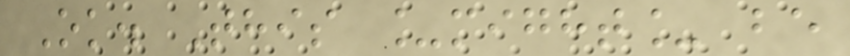Ok. This _might_ be
